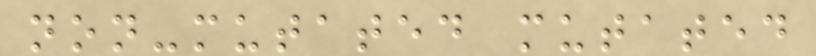non-mutated mutated
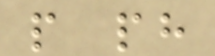p ph
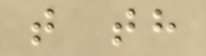t th
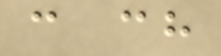c ch
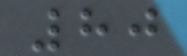80
